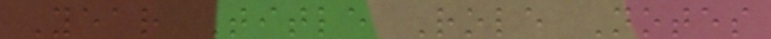Year Title Role Notes
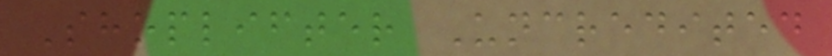Shoplifter Uncredited
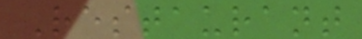Restaurant
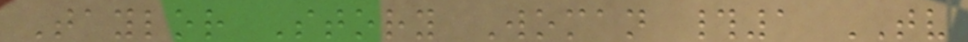Taylor Story Woman #1 TV
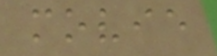movie
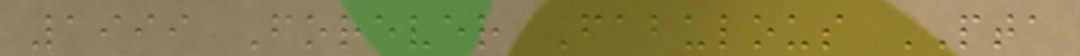1999 Forever Fabulous PTA
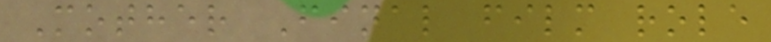Mother Final film role
